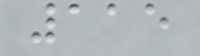115
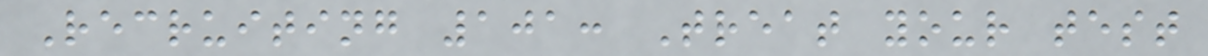Recruiting 101: Treat your test
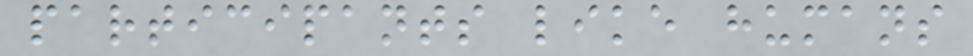participants like humans
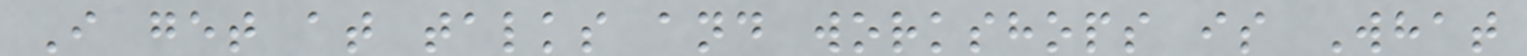I get at talks and workshops is What
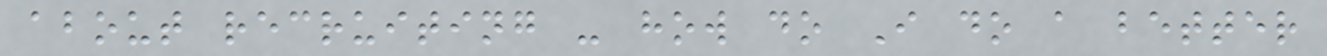about recruiting - how do I do a better
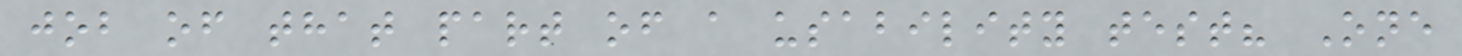job of that part of a usability test? One
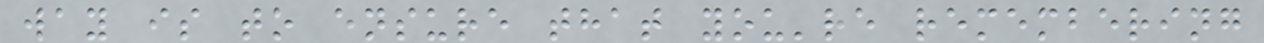way is to ensure that you're remembering
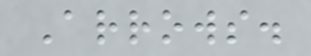Arrows.
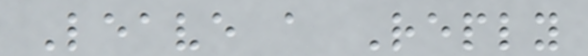Leave a Reply
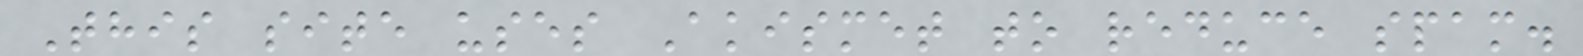This site uses Akismet to reduce spam.
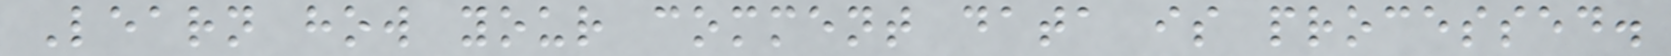Learn how your comment data is processed.
